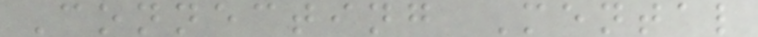Connecting Mental
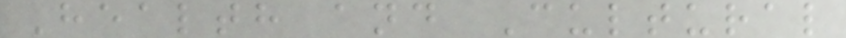Health and Cultural
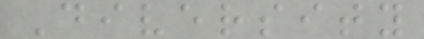Diversity
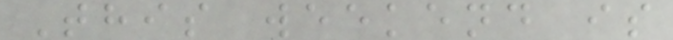This weekend is
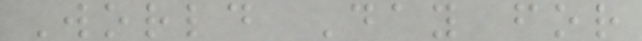World Day for
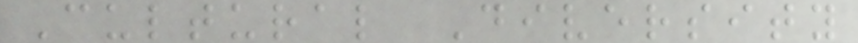Cultural Diversity
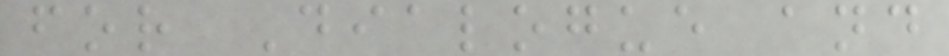for Dialogue and
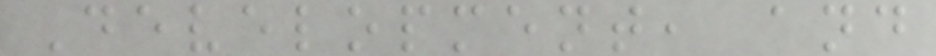Development, and
